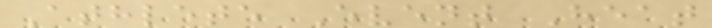Athlete Event Heat
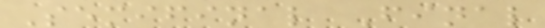Semifinal Final
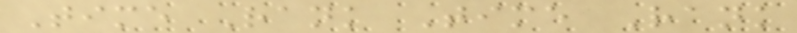Time Rank Time Rank
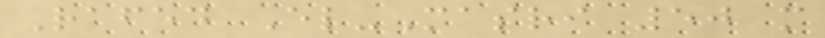Rafed El-Masri 50 m
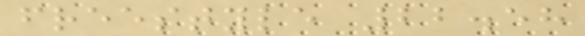freestyle 22.58
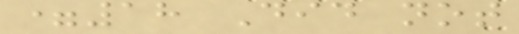=18 Did not
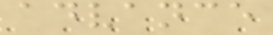advance
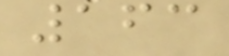163
